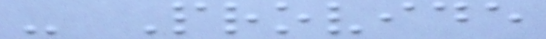- Provide
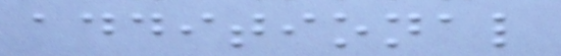additional
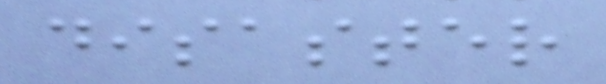disaster
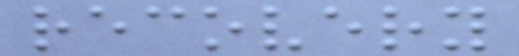recovery
